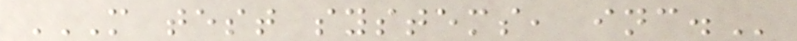M TEST SYSTEMS, INC.
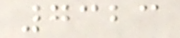7323
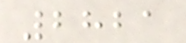2821
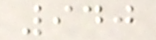940
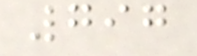797
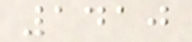1410
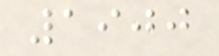1900
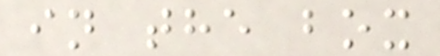in the box
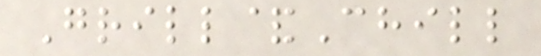Grill&Chill
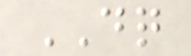DQ
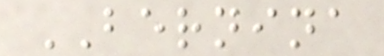BERNINA
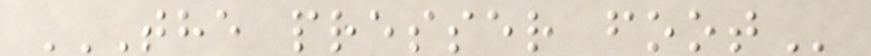THE PRESSER FOOT
